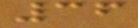36
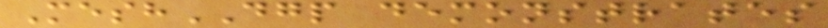MeshDGP demonstrates
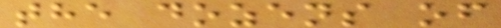the dozens of
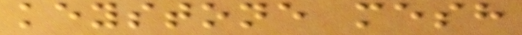keystone mesh
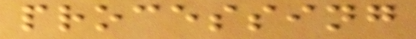processing
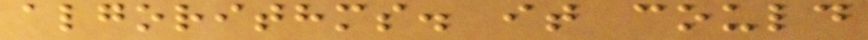algorithms. it could
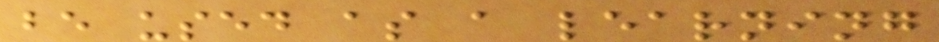be used as a learning
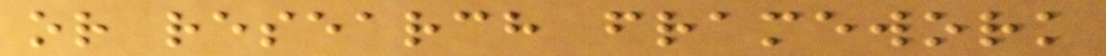or research framework
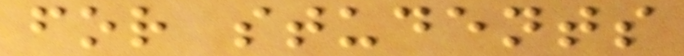for students
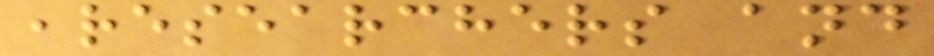,researchers and
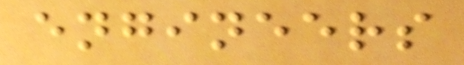engineers
